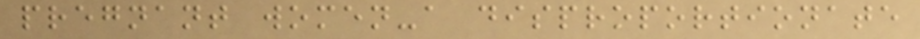pregnant women-a disproportionate
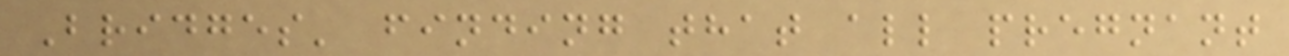Bridges' finding that all pregnant
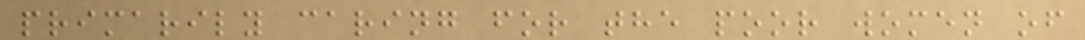primarily caring for the poor women of
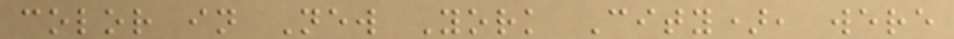color in New York City), were
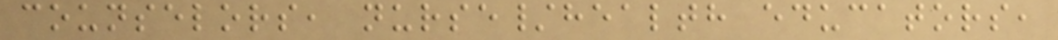counselors, nurse/health educators,
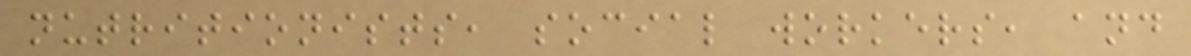nutritionists, social workers, and
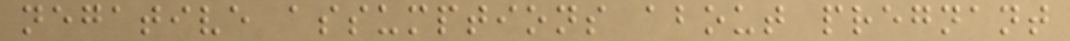negative assumptions about pregnant
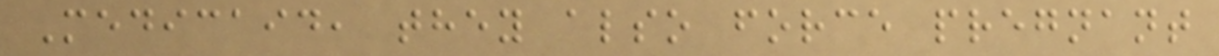Medicaid, they also force pregnant
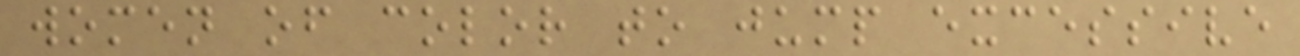women of color to jump excessive
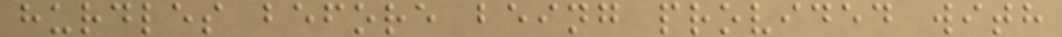hurdles before being provided with
